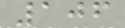106
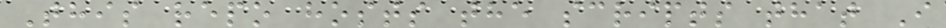This repo hosts the scripts that I
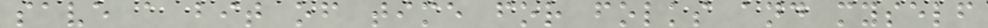save a bit of time for folks and myself
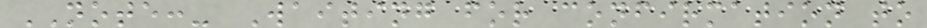NOTE:- Waiting for confirmation to
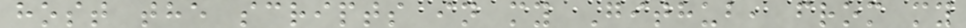host the scripts in my Github, from my
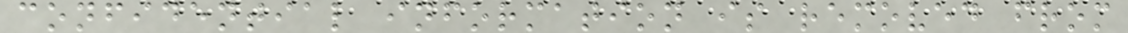confidential information is removed from
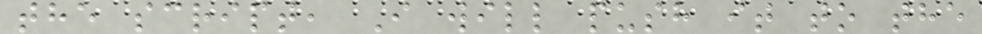the script, I will push it to the
